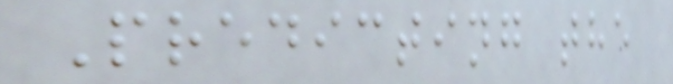Predicting the
